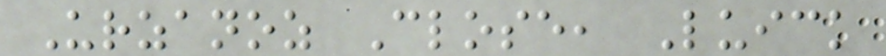Urzanoz Close, Luick
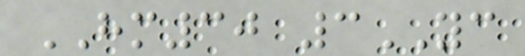HM30 3YC
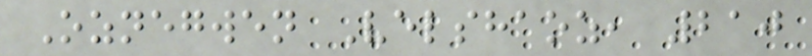Oznegwen Velshaoz, 210
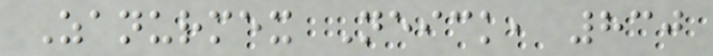Zanurmex Neick, 830
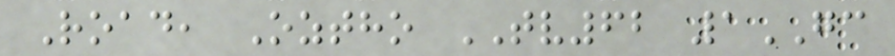Road, Oztho TV62 1GC
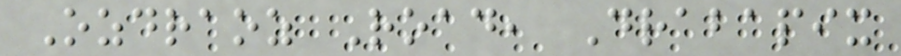Ozdraoz Road, Drabapix
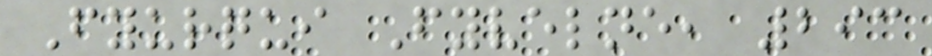Fyurqui Fyvelne, 293
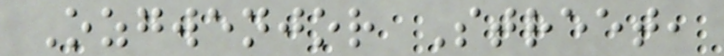Ozgwenjor Street,
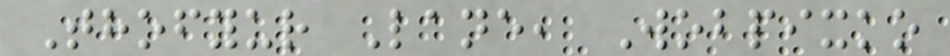Thofyur Lane, Wobpixko
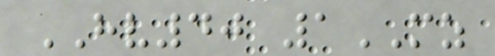HV40 1MZ
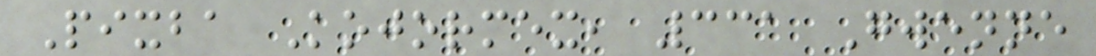Pixba Kojormex, 331 Gwenne
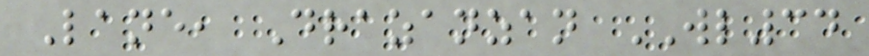Lane, Drazanzan WL34
